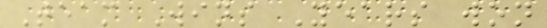Team Wins Years won
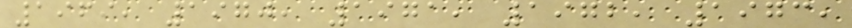1969, 1970, 1971, 1972, 1973,
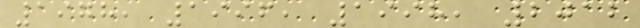1978, 1996, 1998, 2012
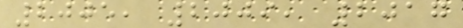2005, 2009, 2017
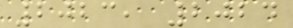2023, 2024
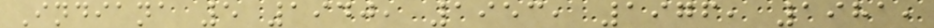Indiana 5 1940, 1953, 1976, 1981,
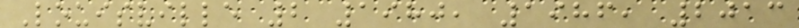Louisville 2 1980, 1986, 2013
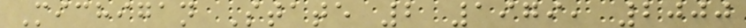Michigan State 2 1979, 2000
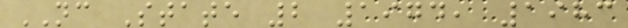NC State 2 1974, 1983
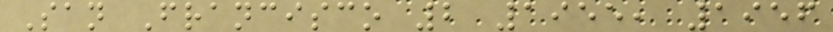San Francisco 2 1955, 1956
